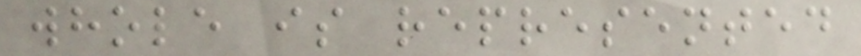whole is represented
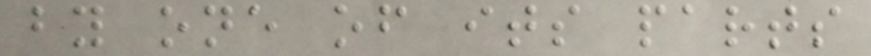by one of its parts
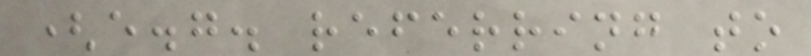(e.g. referring to
